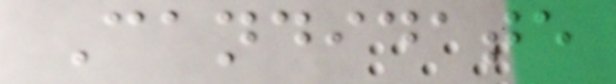Candidate
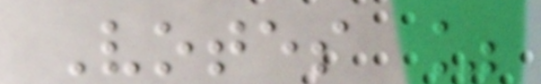Votes %
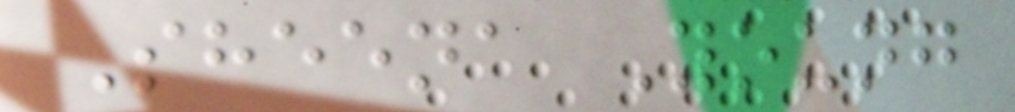Sheena Young
